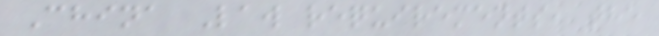China Law requirements, the
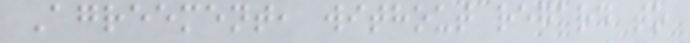Agreement, without regard to
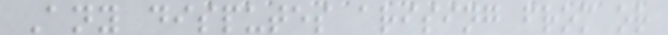Any disputes arising from or
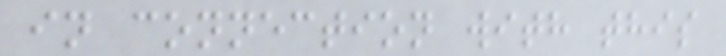in connection with this
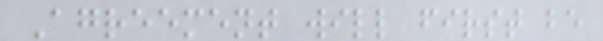Agreement will first be
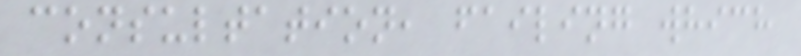consultation, failing which
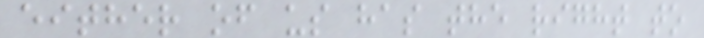either of us has the right to
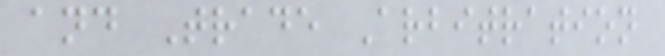and Trade Arbitration
